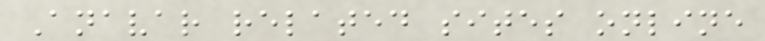Anavar related sites online
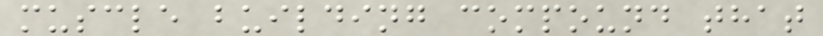muscle building compound that
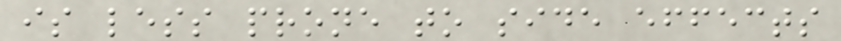is less prone to side effects
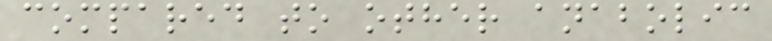compared to other anabolic
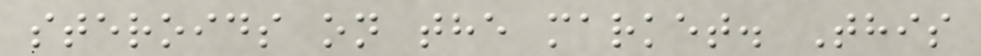steroids on the market. This
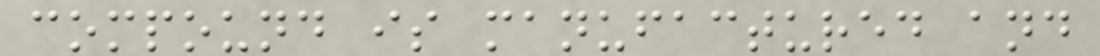compound is manufactured and
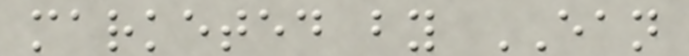marketed by EAN
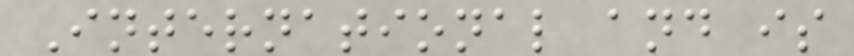International and is
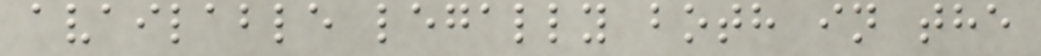available legally both in the
